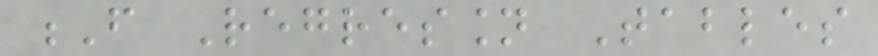F Regression Tables
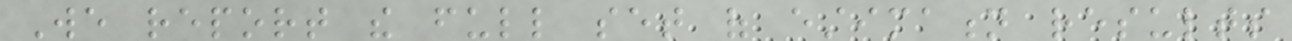We report the full set of estimation results
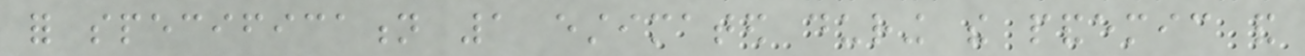for specification 1 estimated during the pandemic and
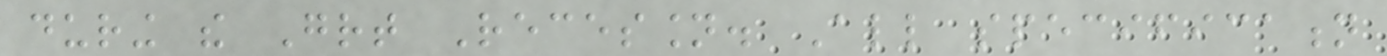during the Great Recession. All specification
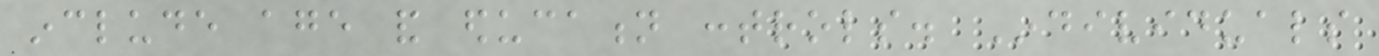include age and education controls. Individuals
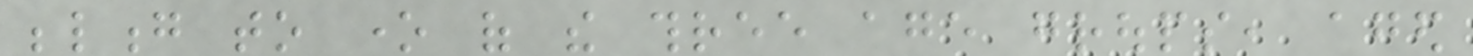belong to one of the three age groups, aged
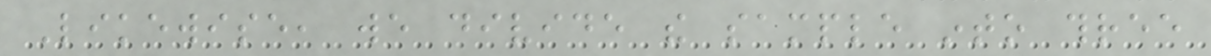Likewise, we divide the sample into three
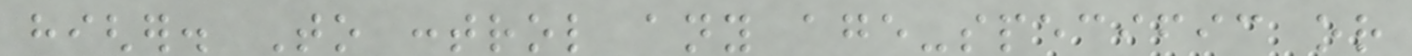higher. To control any age-specific or
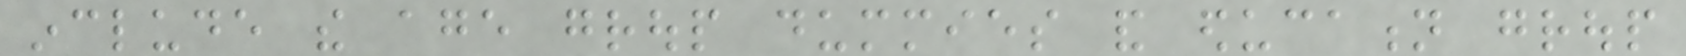include the age group dummies and education group
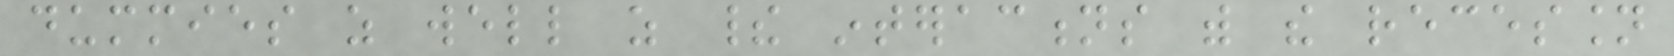dummies as well as their interactions with the recession
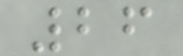26
